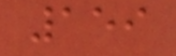159
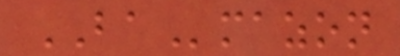BAmazon
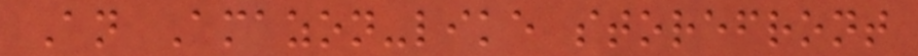An Amazon-like storefront
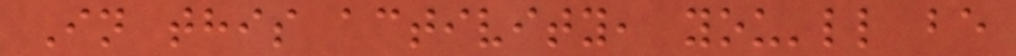In this activity, you'll be
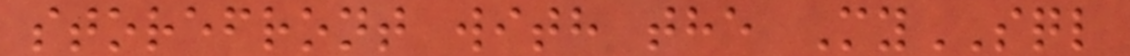storefront with the MySQL
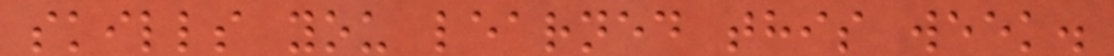skills you learned this week.
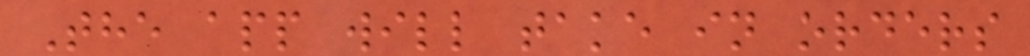The app will take in orders
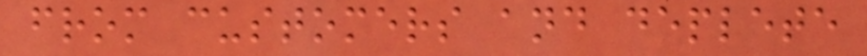from customers and deplete
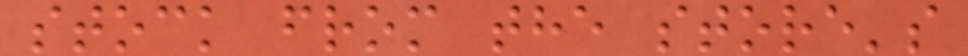stock from the store's
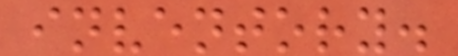inventory.
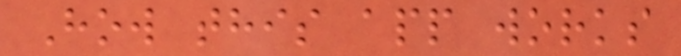How this app works
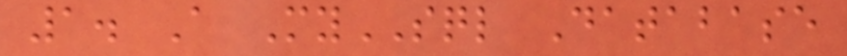1. A MySQL Database
